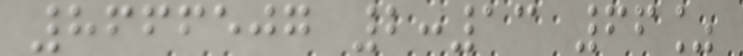8666507 2:13 66%
